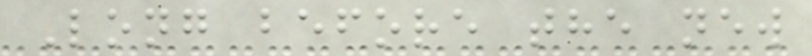Long before the new
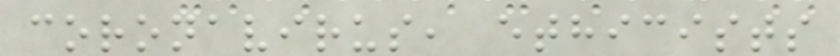coronavirus, ethicists
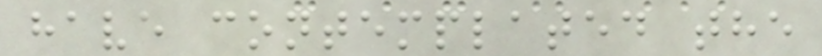have contemplated the
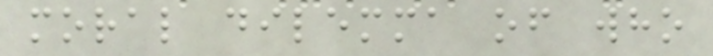moral dilemma of who
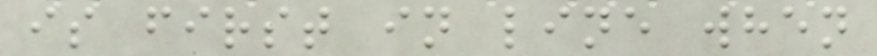is first in line when
